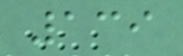139
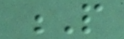P
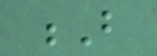B
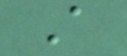A
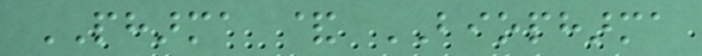PHARMA & BIOPHARMA
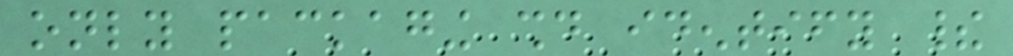only packaging should identify their
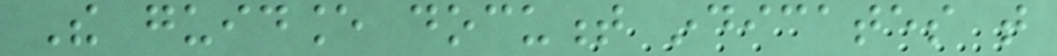The guidance document indicates that
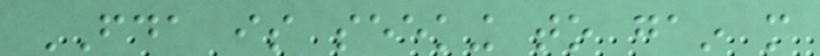FDA is seeking to gain more
